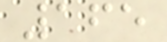165
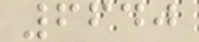6640
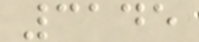3145
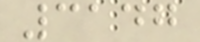3147
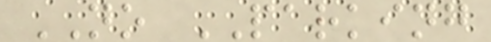NO PARKING
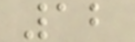12
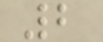2
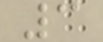3
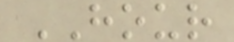HOUR
